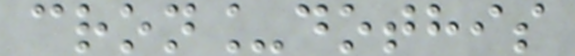cron_dothis
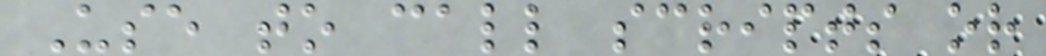Use to call scripts or
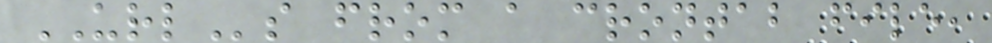URLs from a crontab file,
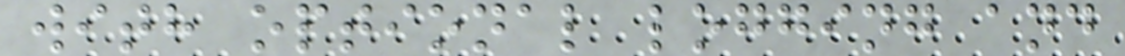with optional logging and
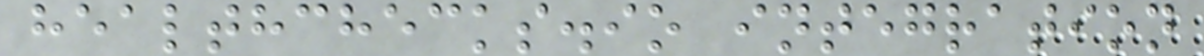healthchecks.io integration
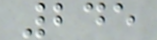245
